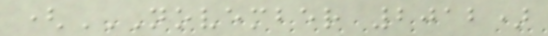(NOVEMBER 2012)
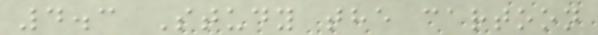4.3 Study the cartoon
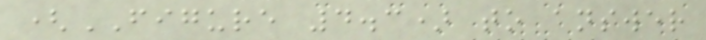(FIGURE 4.3) to answer
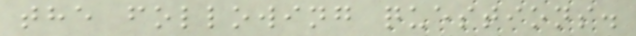the following questions.
